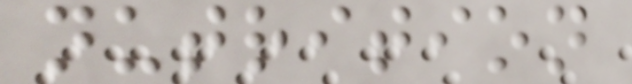nutrition
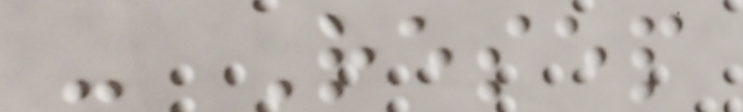- Resep
